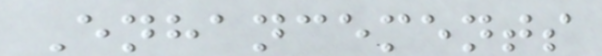Enhancements
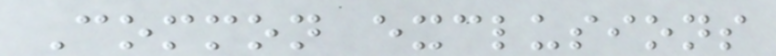Common exclusions
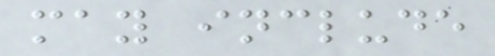may include
